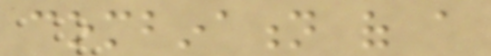combination of a
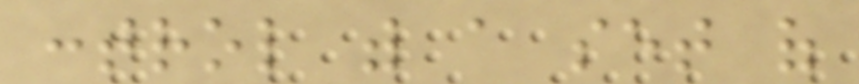control with a set of
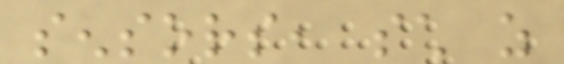sensors, such as
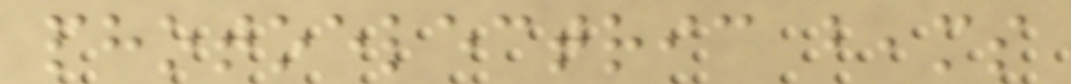photoelectric beams
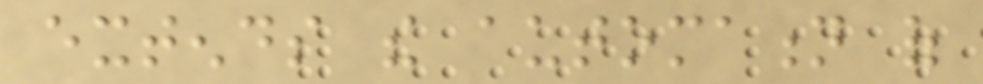extends the automation of
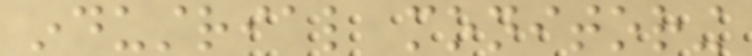industrial monitoring
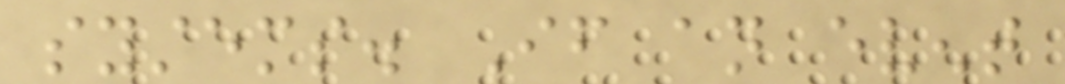systems. If an event
